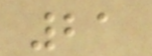21
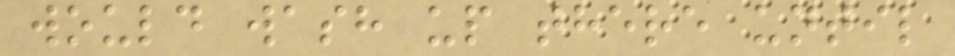would wash up there until
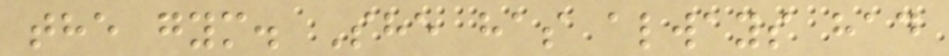the gym. She has always had
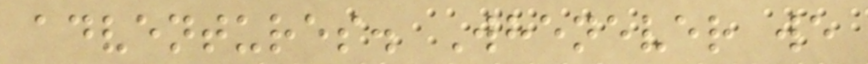adventures. Whenever we
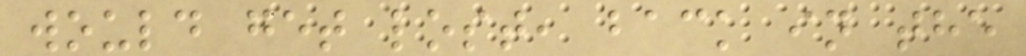would get lost, back in the
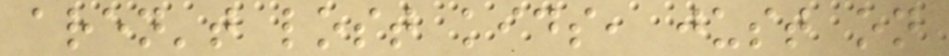aren't lost kids, just on
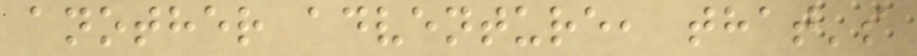another adventure, that's
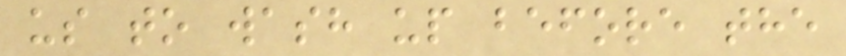us to wash up before the
